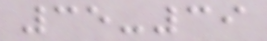35-39
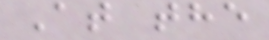At the
